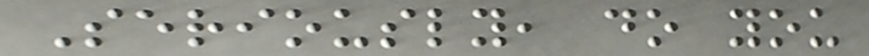Seriously, do you
